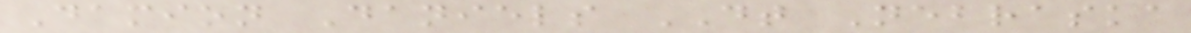Damion Daniels DT Nebraska
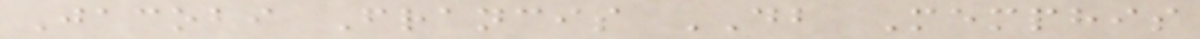Jacobi Francis DB Memphis
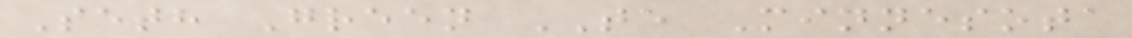Seth Green TE Minnesota
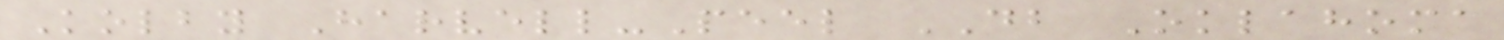Kolby Harvell-Peel DB Oklahoma
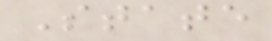State
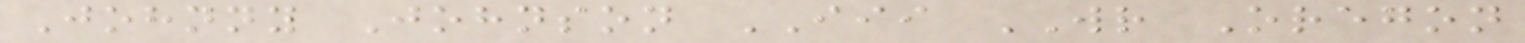Johnny Johnson III WR Oregon
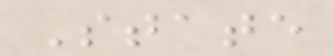State
